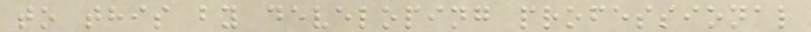to this by developing professional
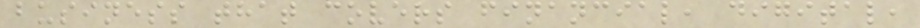business that covers financial, digital,
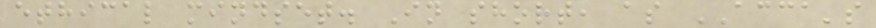ethical mindset. In short, as ACCA's
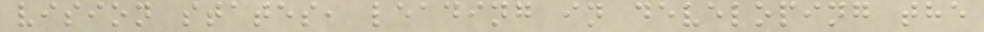vision states, leading in developing the
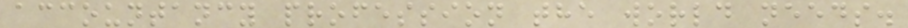accountancy profession the world needs.
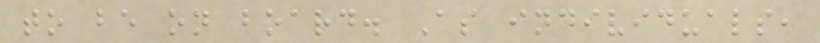to be on board. As individuals,
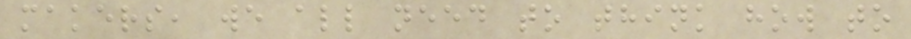makers, we all need to think how to
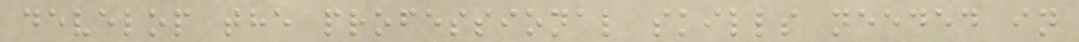develop the professional skills needed in
